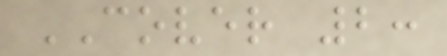COVER 2:
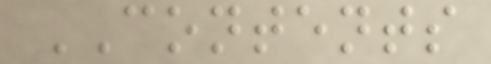CONTENTS
